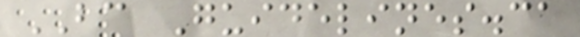BC Guidelines.ca
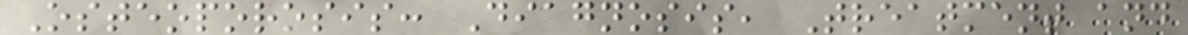Osteoporosis: Diagnosis, Treatment and
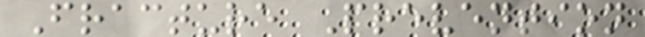Fracture Prevention
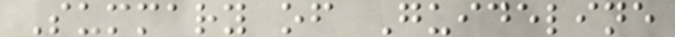Summary of Guideline
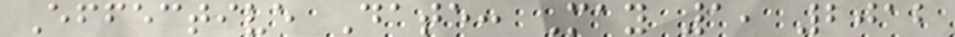Effective Date: May 1, 2012
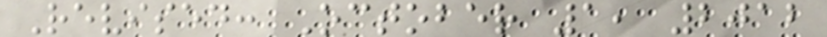Revised: October 1, 2012
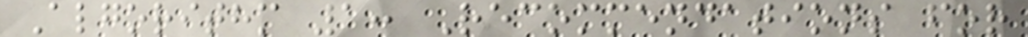Algorithm 1: Recommendations for
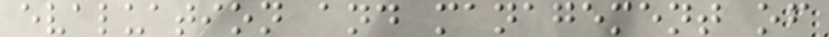evaluation and management of
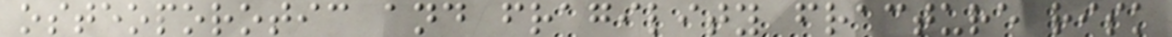osteoporotic and fragility fracture risk
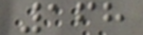168
